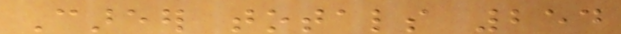Career totals 254
